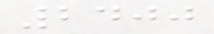2400
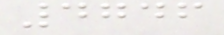4746
